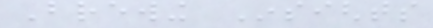Brewing Insights
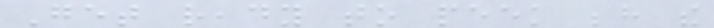Get ready to peek behind the
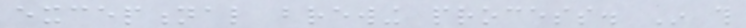exceptional brewing process. In this
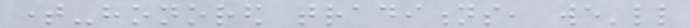time-honored traditions, we'll
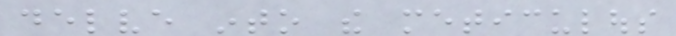delve into the meticulous
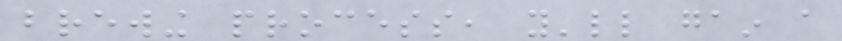brewing process, you'll gain a
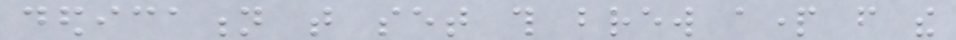dedication that set this brew apart from the
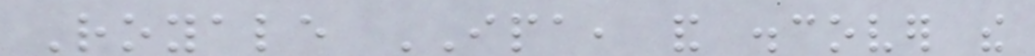Royale IPA, and discover the
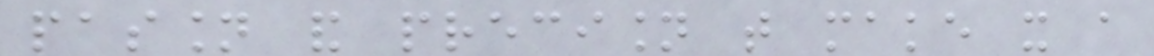passion and precision that make it a
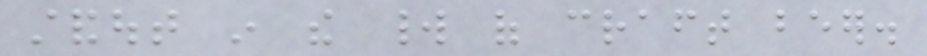standout in the world of craft beer.
